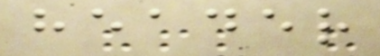header
